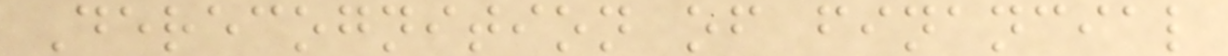Derecognition of financial
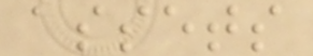assets
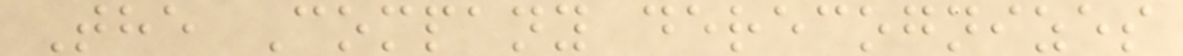The Company derecognizes
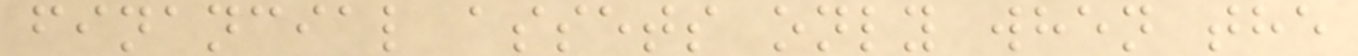financial assets only when the
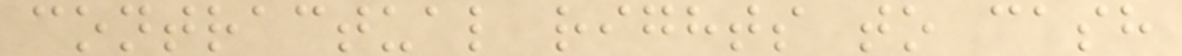contractual rights to cash
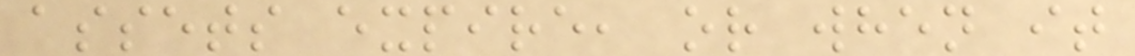assets expire, or when it
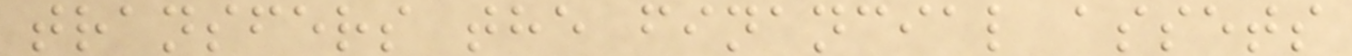transfers the financial assets
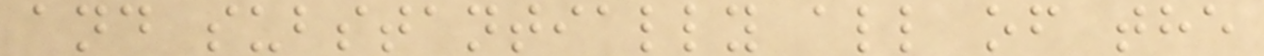and substantially all of the
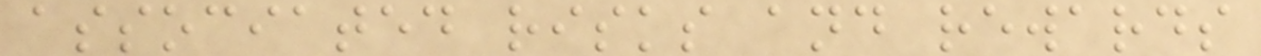associated risks and rewards
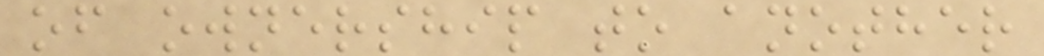of ownership to another
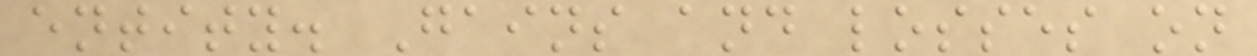entity. Gains and losses on
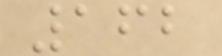162
